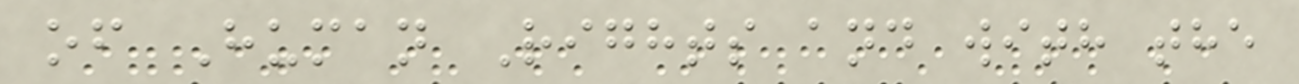of Human Rights and with the
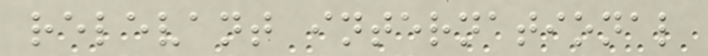relevant international
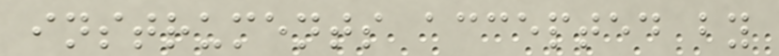instruments accepted by
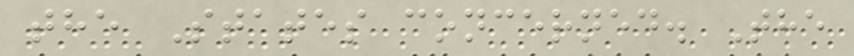the States concerned. The
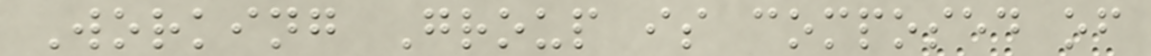Working Group is composed of
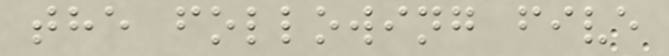the following five
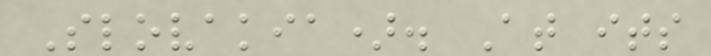Slovakia). At its
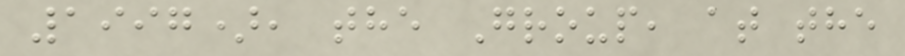1997), the Group, at the
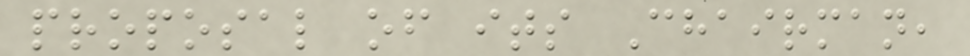proposal of its Chairman,
